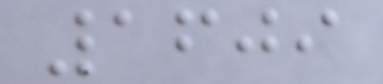1609
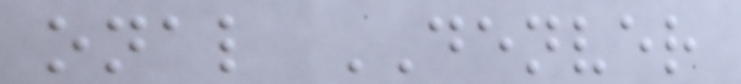onal DENVER
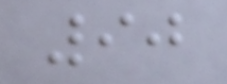90
